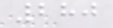280
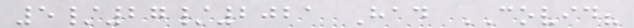5/27/2021 Had COVID?
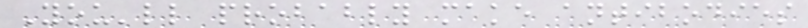You'll probably make antibodies
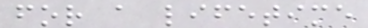for a lifetime
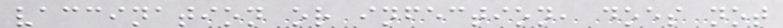vaccination or infection, does not
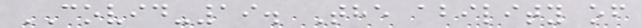COVID-19. The ability of
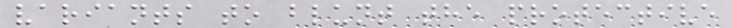variants to blunt the protective
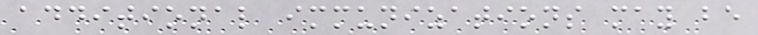additional immunizations may be
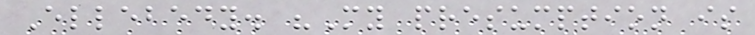Ellebedy. "My presumption is
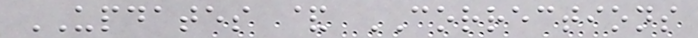UPDATES & CORRECTIONS
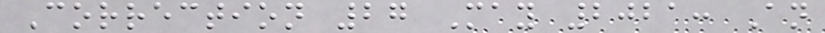Correction 27 May 2021: An
